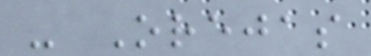- Orejas
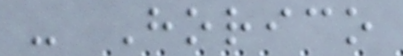- Horico
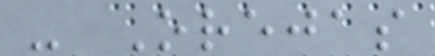- Orejas
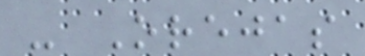- Orejas
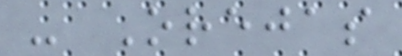- Orejas
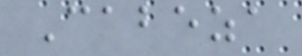Cabeza
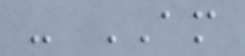- AM
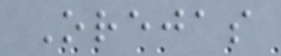Orejas
